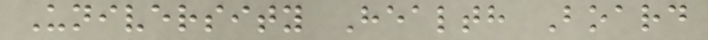University Health Board
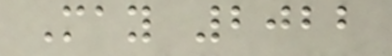May 2022
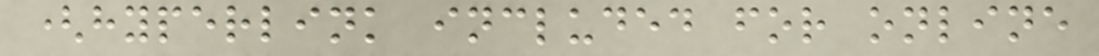(hyperlink included for online
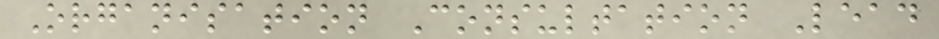Organisation Consultation Lead
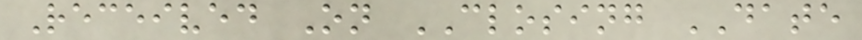Received On CLOSING DATE
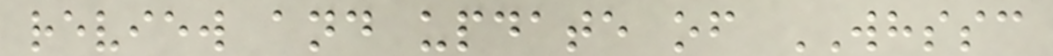review and update of WHSSC
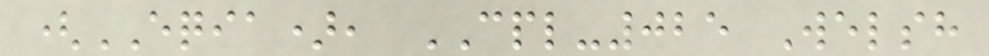(EQIA), CPL-025 Welsh
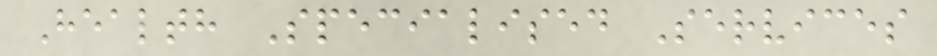Health Specialised Services
